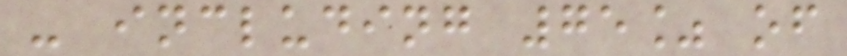- including 75% of
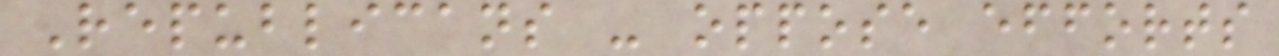Republicans - oppose efforts
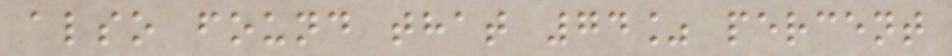also found that 74% percent
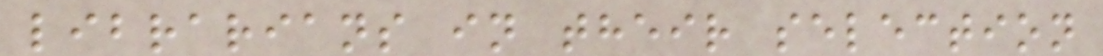librarians in their selection
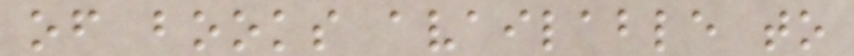of books available to
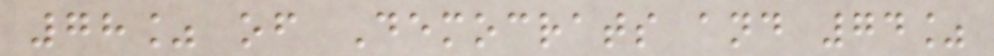78% of Democrats and 74%
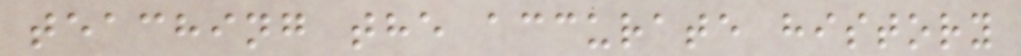teaching the accurate history
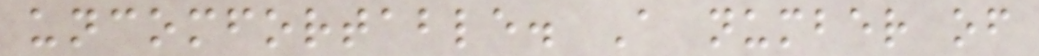uncomfortable. A number of
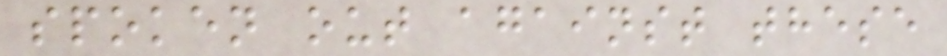spoken out against these
